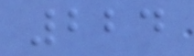224
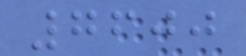7600
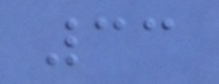33
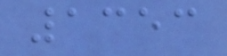1353
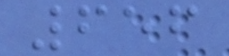656
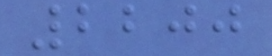2200
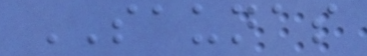SAUNAS
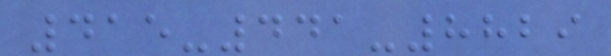415-441-8829
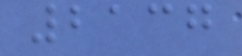2137
